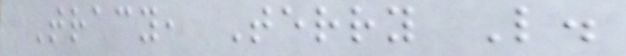Tracy, Terry L.
